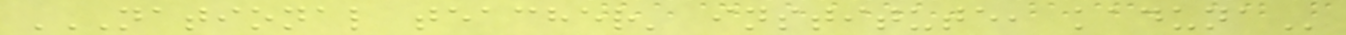NATIONAL TEACHER' INSTITUTE, KADUNA
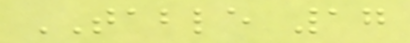TABLE 17
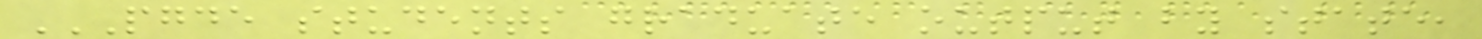PGDE STUDENTS GRADUATE OUTPUT BY STATE,
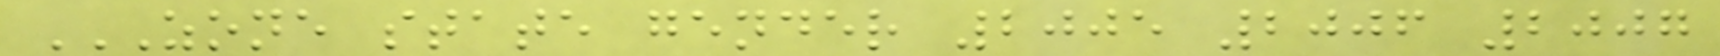ZONE STATE GENDER 2005 2006 2007
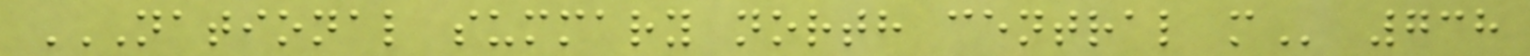NATIONAL SUMMARY NORTH CENTRAL M 738
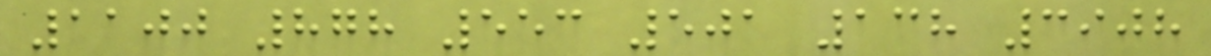1100 878 553 501 138 3908
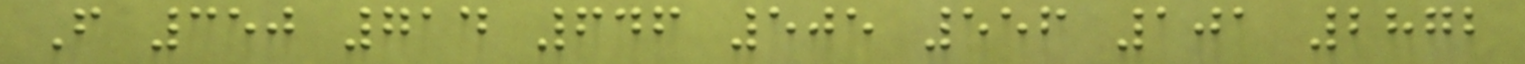F 350 714 646 505 556 101 2872
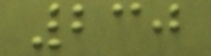230
